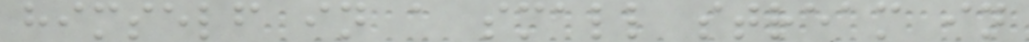himself in a small stream in
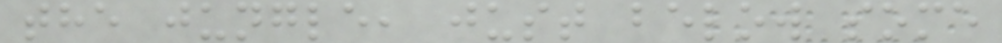the jungle, just below some
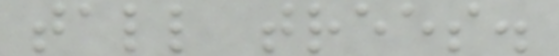tall trees.
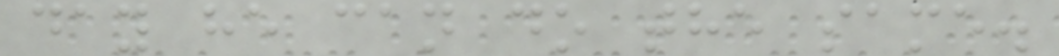day he can do the same.
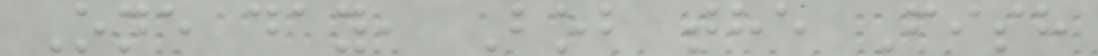One day, Bob the Fish
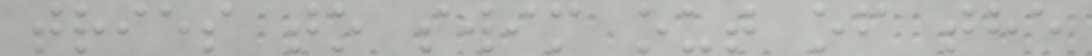tries to swim out of the
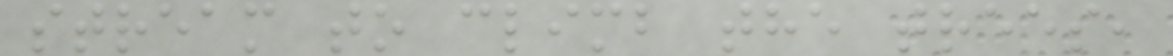stream to climb the trees,
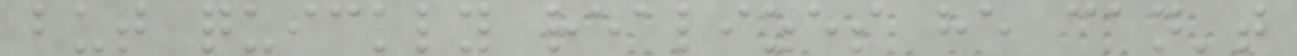but quickly realizes he can't
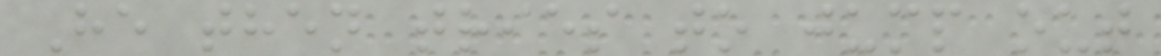He then tries to jump out
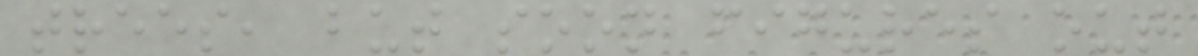trees, but soon figures out
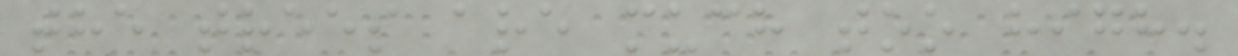the trees are much too high.
